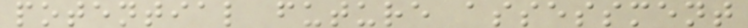potential future assessment
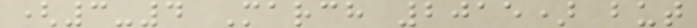(3-4 March 2015) but
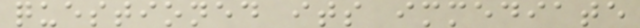questioned its immediate
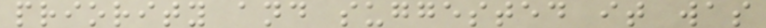priority and suggested it was
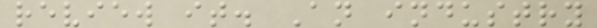review it. An industry
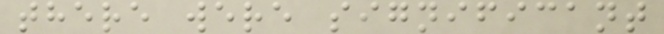there were significant
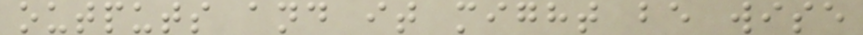outputs and it might be wise
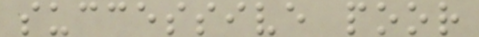successive poor
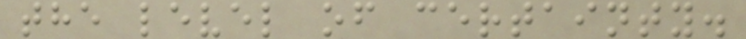the level of certainty.
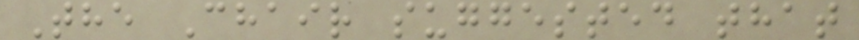The Chair suggested that
